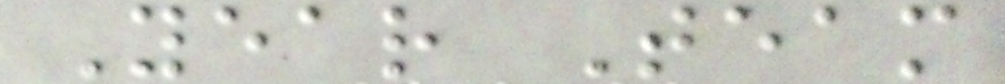Year Team
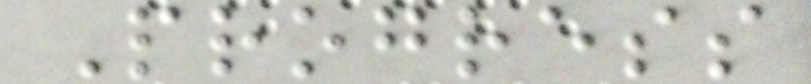Progress
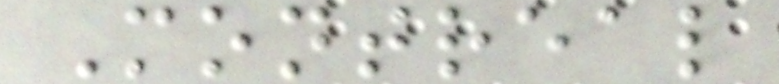Montreal
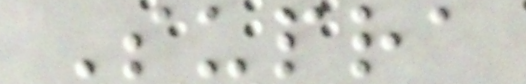Supra
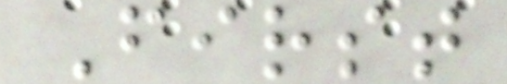First
